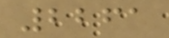2261
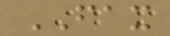FAX
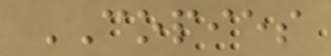COPIES
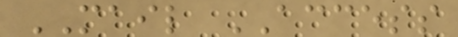MAIL ACCESS
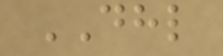DHL
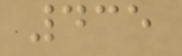435
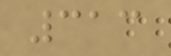313
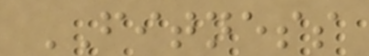FITNESS
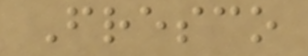Fresco
